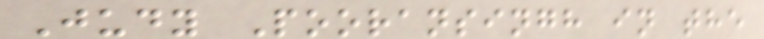Judy Pooransingh in the
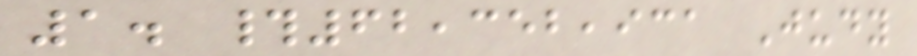1. #62,352,931 Judy
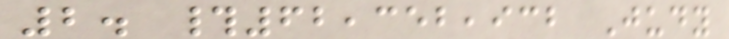2. #62,352,932 Judy
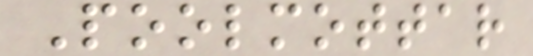Poolmottar
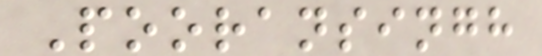Pooransingh
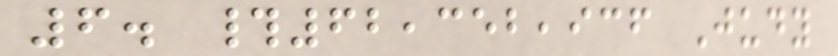6. #62,352,936 Judy
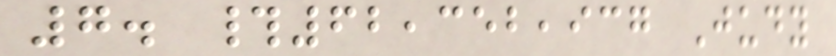7. #62,352,937 Judy
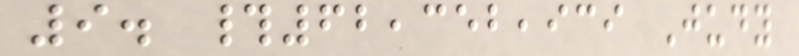9. #62,352,939 Judy
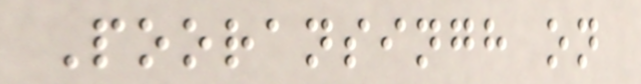Pooransingh on
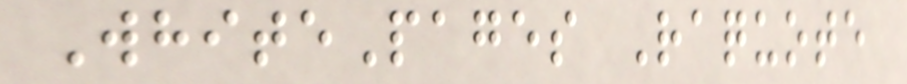WhitePages Raquote
